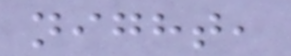night,
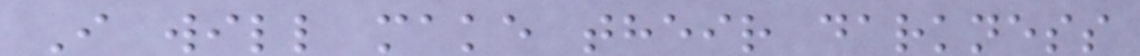I will make their darkness
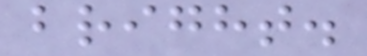bright.
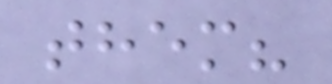them?
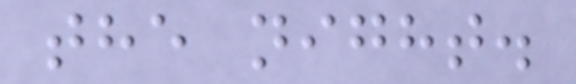the night.
